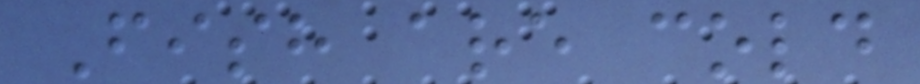Fish are cold
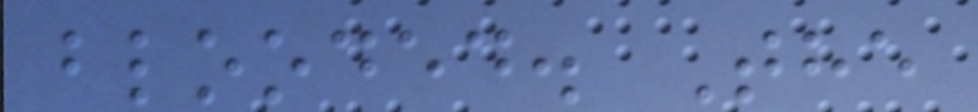blooded. The
